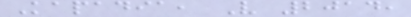Kapadia, V 2014,
